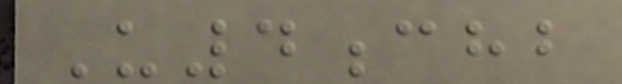U4chb
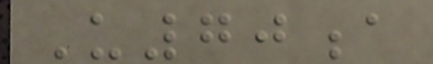U70a
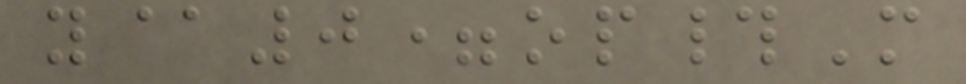y@0=op#M
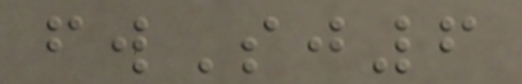fwSj6
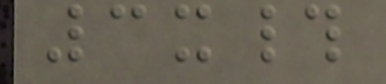3x#
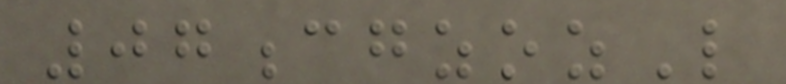07cgzozL
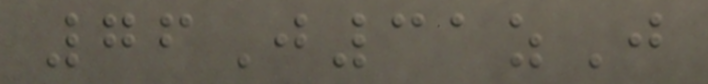76J31zJ
